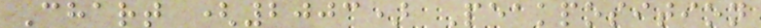Chart (2003) Peakposition
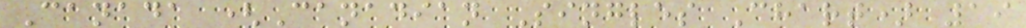Canada (Canadian Singles Chart) 19
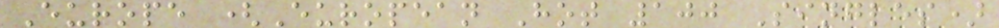Europe (European Hot 100 Singles)
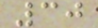30
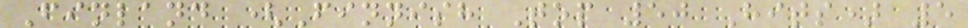Finland (Finnish Top 50 Hits) 5
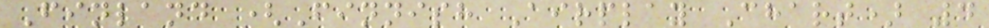Finland (Finnish Airplay Chart) 4
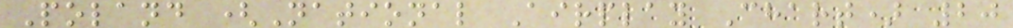Poland (National Airplay Chart) 20
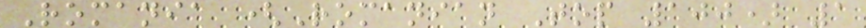Romania (Romanian Top 100) 1
